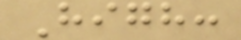High:
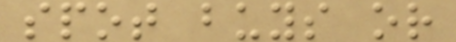spot buys or
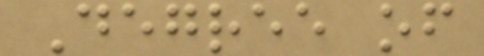Degree of
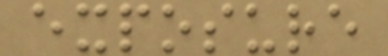exposure
